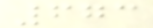673
